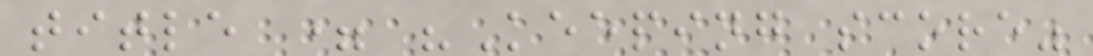title = "Keeping score"
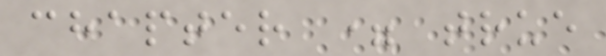chapter = true
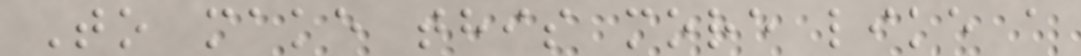To make this more like a
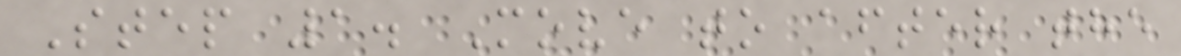Step 1. Move to after the
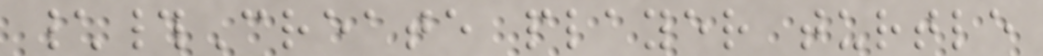\#Create player turtle
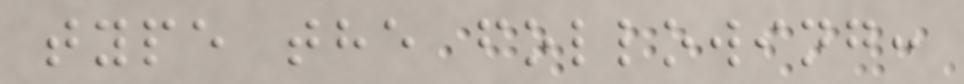type the following:
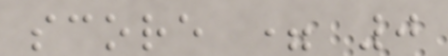score = 0
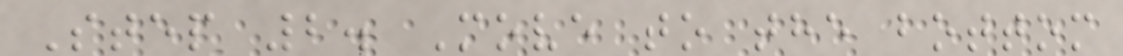Step 2. Move to the bottom
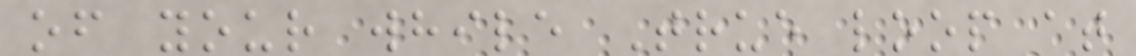of your while True loop at
